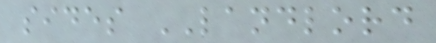sides LANDLORD
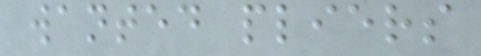wanted pliers
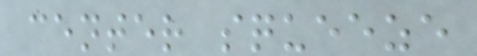center squeeze
